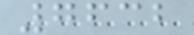7632
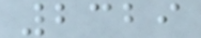2329
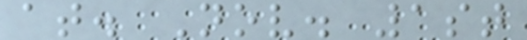at. Nov. 1st
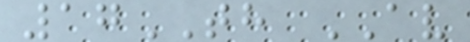17TH AV
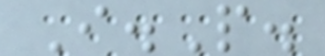I.P.
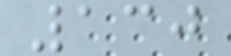130
